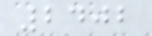2402
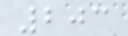203
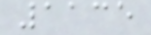1135
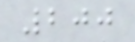200
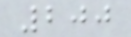200
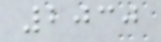2030
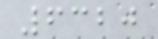6320
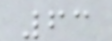63
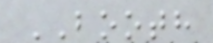BOOTH
